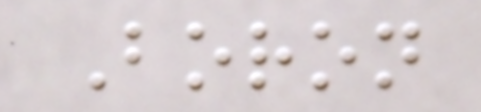Boron
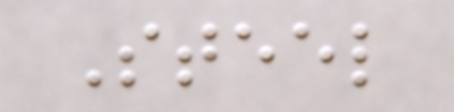Steel
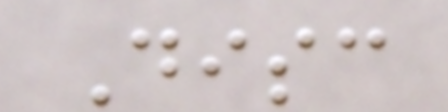Disc
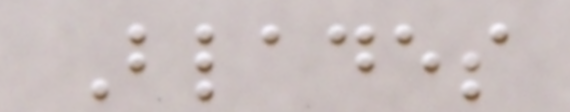Blades
